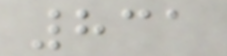831
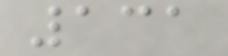131
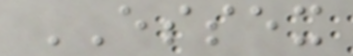ESSEX
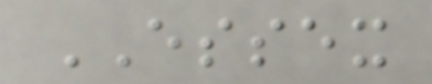ESSEX
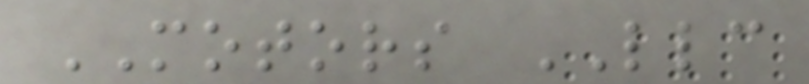MOTORS LLC
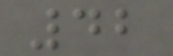42
